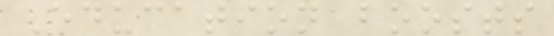Education boosts
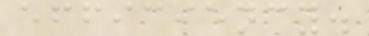efficiency.
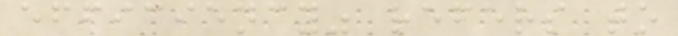efficiency" refers to
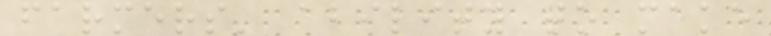farmers' ability to make
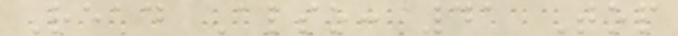Read Also: 41 Top
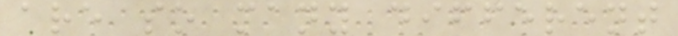are so many different
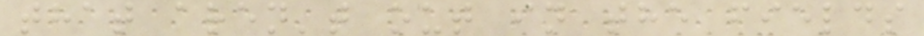that aren't out in the fields
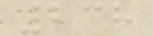238
